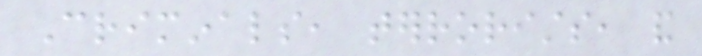Criminals, terrorists, and
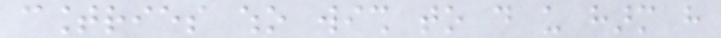countries who wish to do us harm have
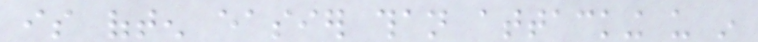is often easier than attacking us in
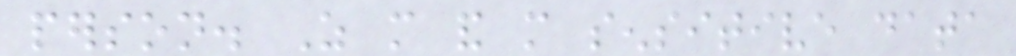person. As more and more sensitive data
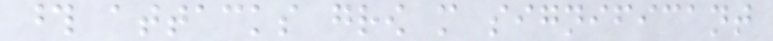those attacks grow more significant
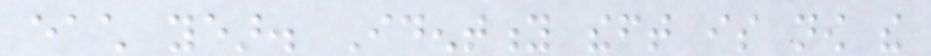each year. Identity theft is now the
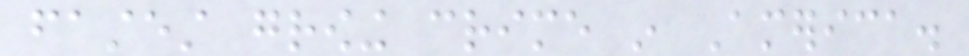fastest growing crime in America.
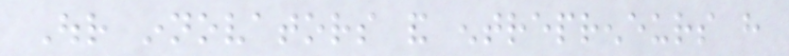Our innovators and entrepreneurs have
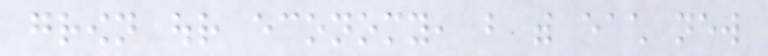grown our economy, but with each new
